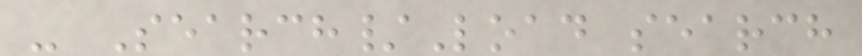- Search/Load search
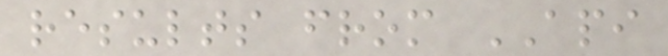results from API
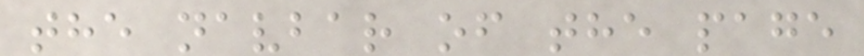the navbar of the page
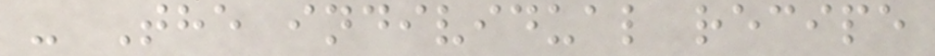- The individual recipe
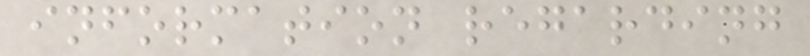information regarding
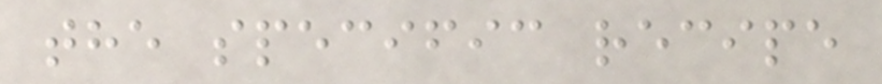the specific recipe
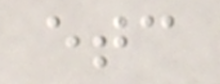etc
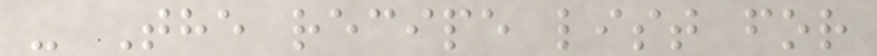- The recipe list for
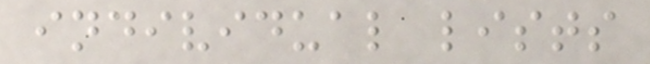individual lists
